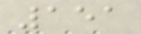151
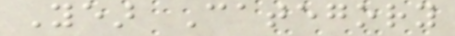Year Category
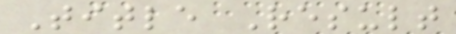Title Result
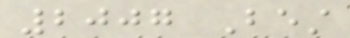2007 Best
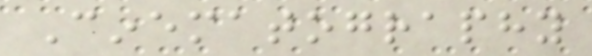Cinematography
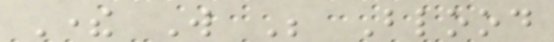There Will Be Blood
